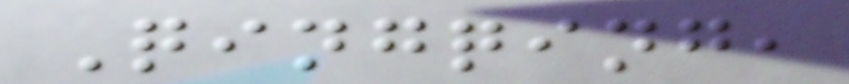Qingqing,
